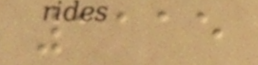1115
